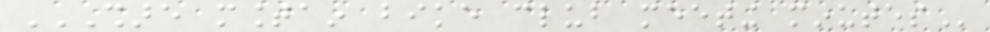SHARE MOUNTAIN BIKE CLUB MEETING MINUTES
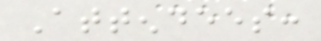Attendees:
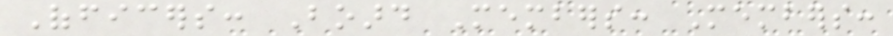Officers: Board Members: Members:
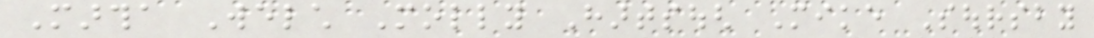Martha Welch Molly Hartsough Mike Soursby
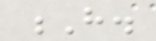H.
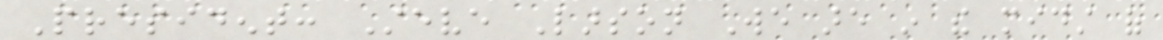President: Steve Larson We are in the midst of
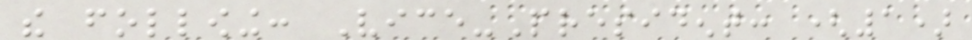the following: Vice-President: (1)
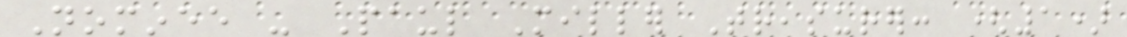Nominee - Paul Miller Treasurer: (1)
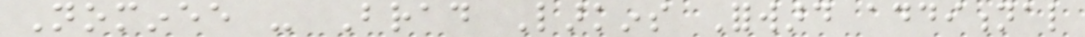Nominee - Brad Larkins Forward additional
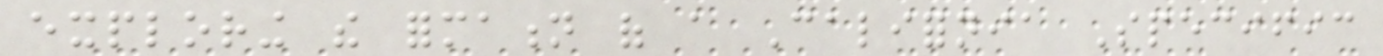exploring the formation of a California Specific
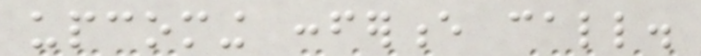upcoming conference call.
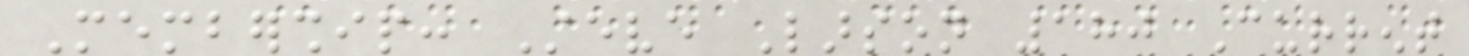Membership: Steve Larson 180 Current
